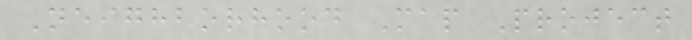Neighborhood Map Project
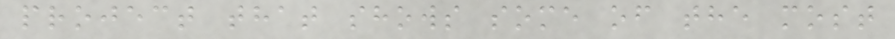project that shows some of the most
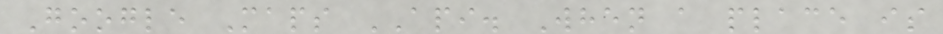Google Maps API. When a place is
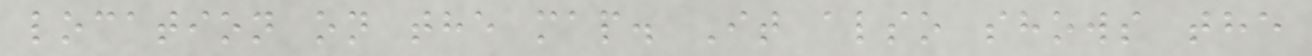location on the map. It also shows the
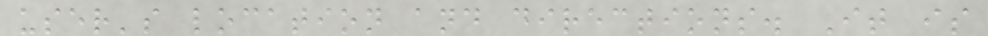user's location and directions. It is
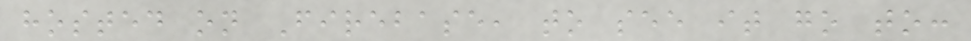hosted on Firebase, to see it go to:
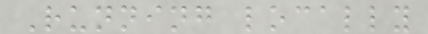Running locally
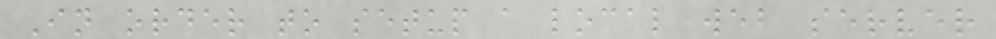In order to setup a local web server
